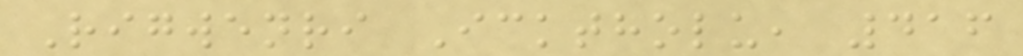Rigwenri Icktholu, 416
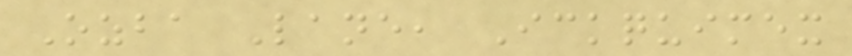Ozba Lane, Ickquimex
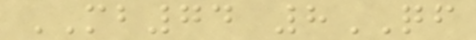MB74 8QF
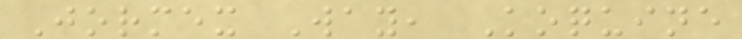Jormex Way, Koquine
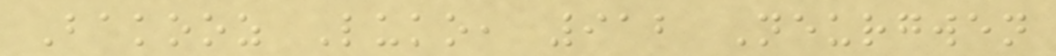Bakooz Luko, 912 Neurgwen
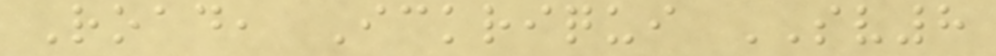Road, Ickriqui SV8
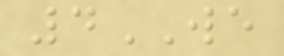4WE
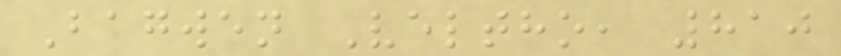Bagwen Veltho, 810
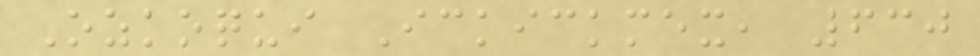Ozkoqui Ickickmex, 630
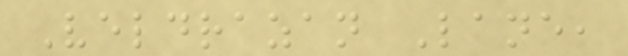Veldrazan Lane,
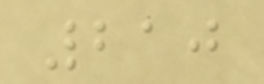210
